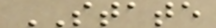STATE
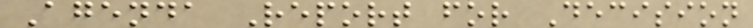Agenda Report for Decision
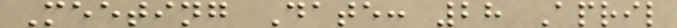Meeting Date: 28 April
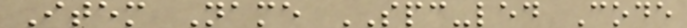Item Name SPC-led Code
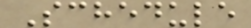Schedule
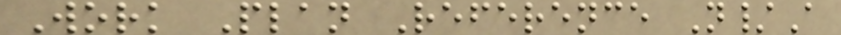Work Plan Reference N/A
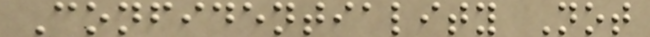Confidentiality Not
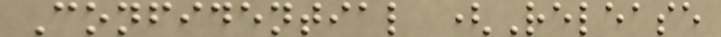Confidential (Release
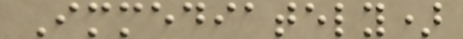Immediately)
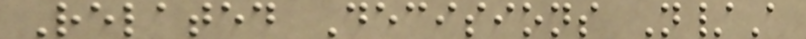Related Decisions N/A
